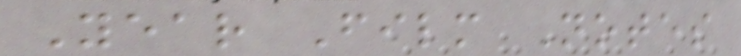Year Film Notes
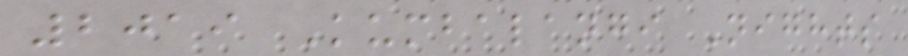2019 Kumbalangi Nights
